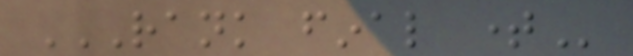RANK FINAL TIME
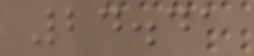24.41
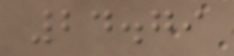24.79
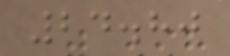24.80
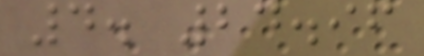4. 24.96
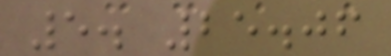5. 25.06
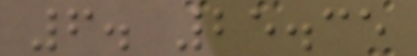6. 25.35
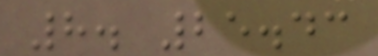8. 25.43
